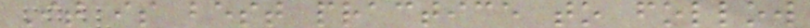It is best practice to follow
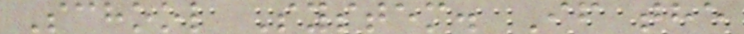School System. If the
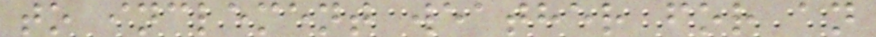to inclement weather for an
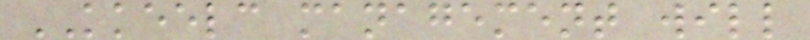KKEELC management will
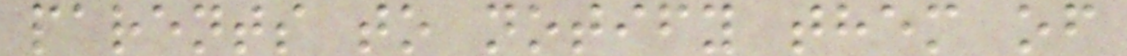parents to notify them of
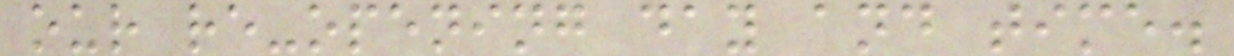our re-opening day and time.
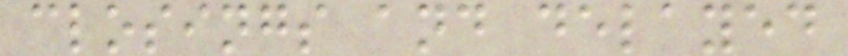closings and delayed
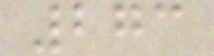273
